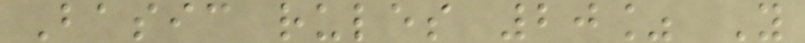Basic rules 20% Y
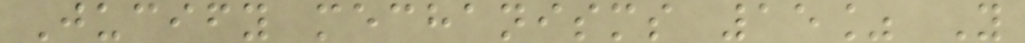Jucify mechanisms 15% Y
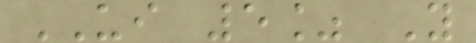UI 5% Y
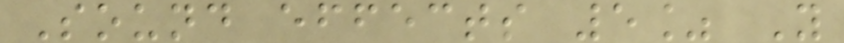Sound effects 5% Y
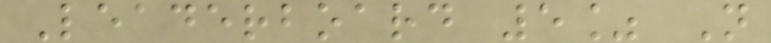Leaderboard 5% N
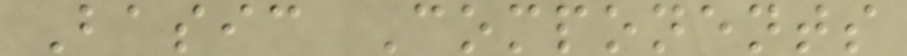Basic Components
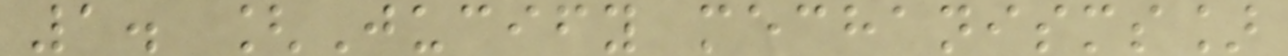1. [Jucify mechanisms]
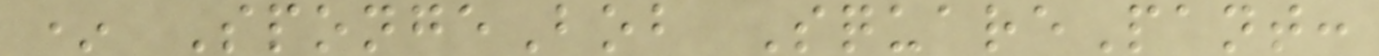* SpongeBob SquarePant:
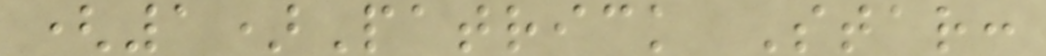(1)Patrick Star:
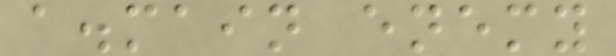a.main enemy
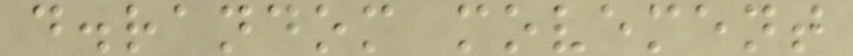d.random movement
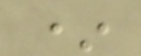*
